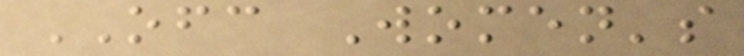OFC Women's
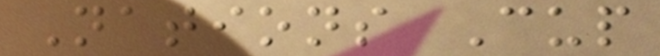Nations Cup
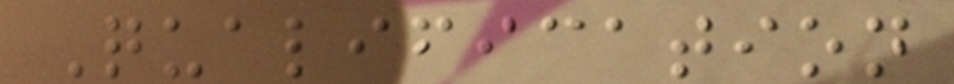Qualification
